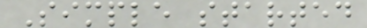Simple started
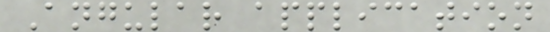Angular application
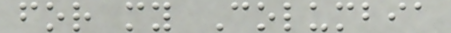for my Columbia
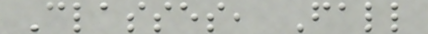Classes, Fall
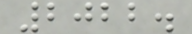2022.
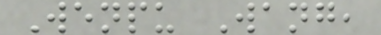Wenpu Wang,
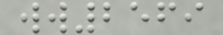ww2569
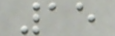15
